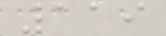119
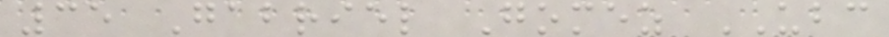35 Gabriel Gomez UBC
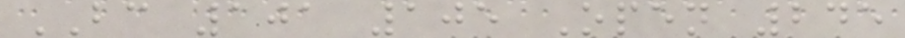BC 101 105 Open 245
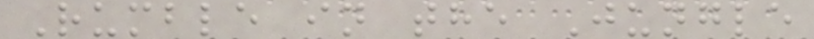Rumble in the Jungle
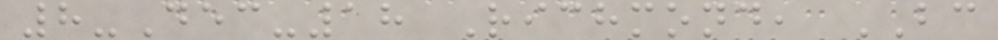8-Dec-18 Richmond, BC
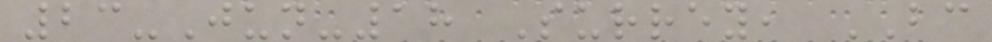23-Jun-18 Surrey, BC
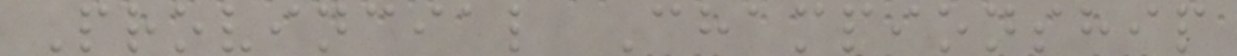Provincial Championship
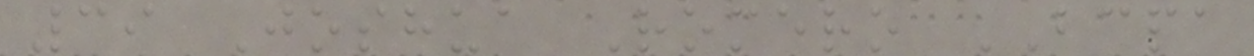39 Joshua Romero BCPA
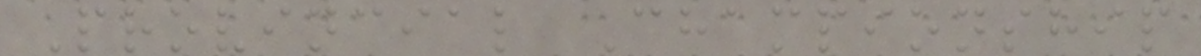Provincial Championship
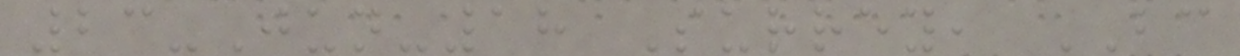23-Jun-18 Surrey, BC
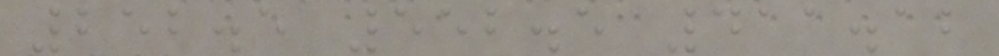252.5 552.5 411.12
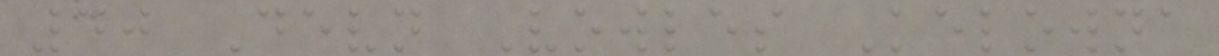40 Devn Vowles Kelowna
